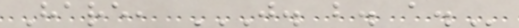Hare, J. B. A.
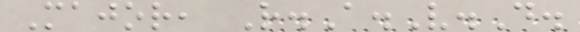Major, R.A.V.D.
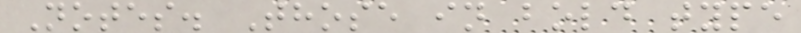Notes. Those in bold type
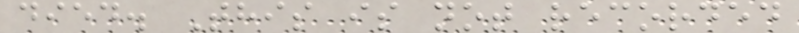died. This is not recorded
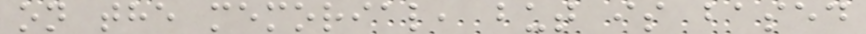on the memorial, but is based
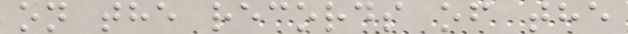on the records of the
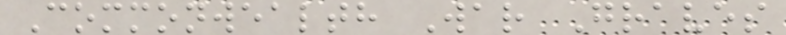Commonwealth War Graves
